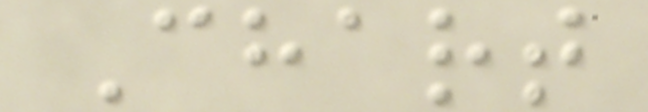Chart
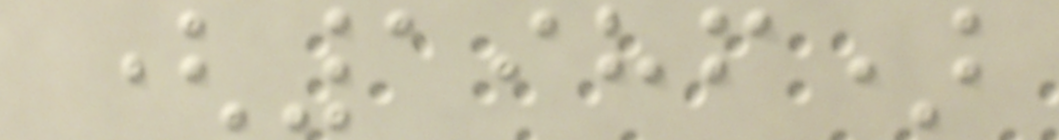(1986)
